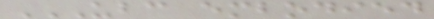UBC EMBODIED
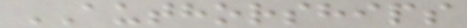AUTHORSHIPS
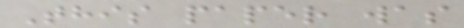This paper was
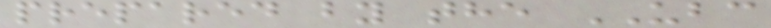prepared by the UBC
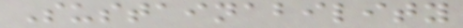Sustainability
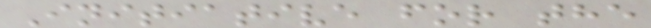Initiative for the
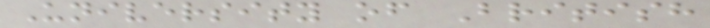University of British
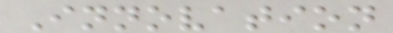Innovation
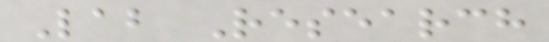Lab Research
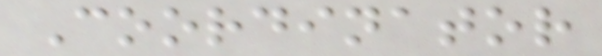Coordinator
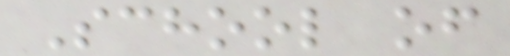School of
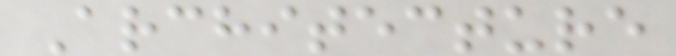Architecture
